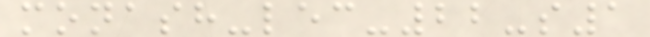monash-lec-22-s1
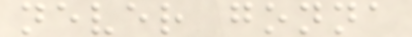never gonna
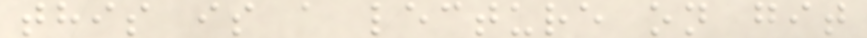this is a lecture on git
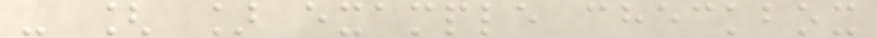- [ ] example checkbox
